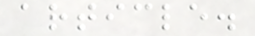article.
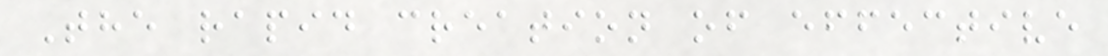The rapid creation of effective
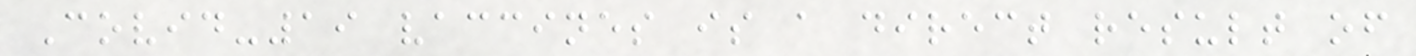Covid-19 vaccines is a direct result of
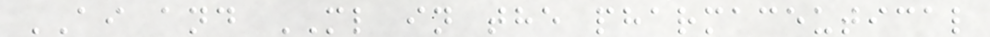AI and ML in the pharmaceutical
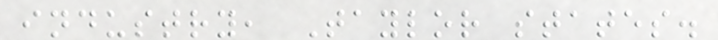industry, Taylor states.
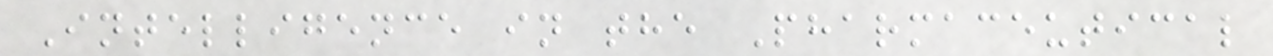Intelligence in the Pharmaceutical
